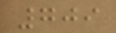709
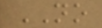NO
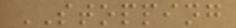STOPPING
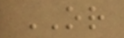OR
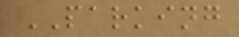PARKING
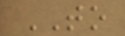TO
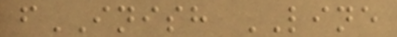fINISH LINE
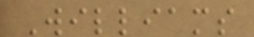Williams
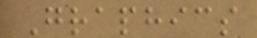Graphics
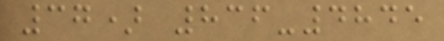37) 836-4845
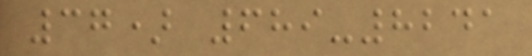37) 689-8241
